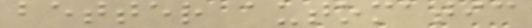better automatic
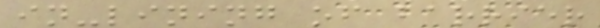in-lining of barrier
